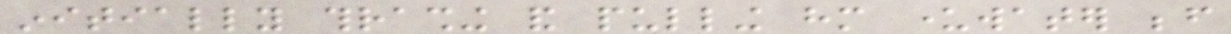initially thrashing and pulling him underwater before
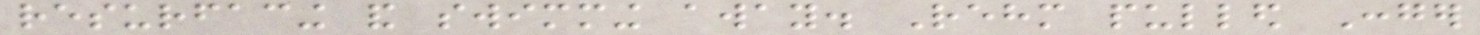resurfacing and swimming away. Rehm pulled Conger
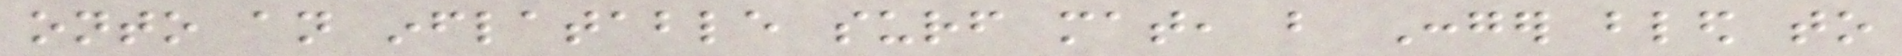onto an inflatable surf mat, but Conger bled to
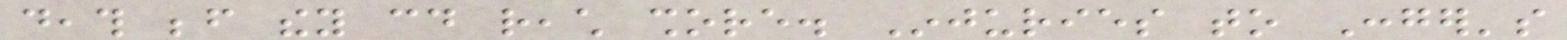death before they could reach shore. Injuries to Conger's
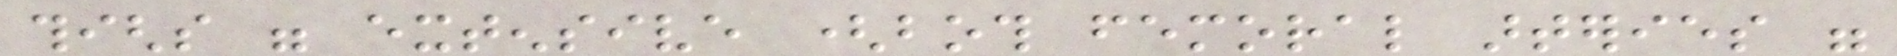thighs were extensive (both femoral arteries were
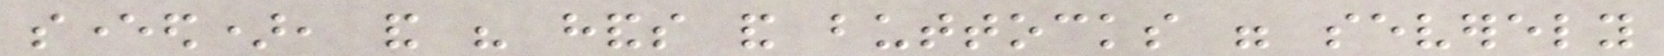severed), and his hands and buttocks were severely
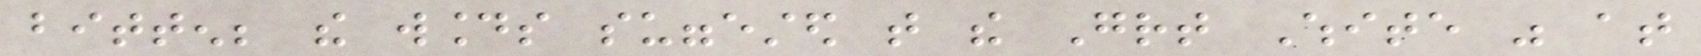bitten; the wounds suggested that the Great White was at
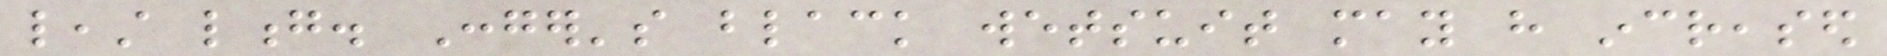least long. Conger's black wetsuit may have increased
